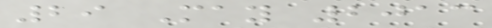29 May 2013
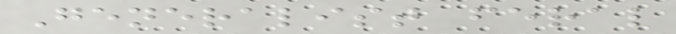Generalist feral
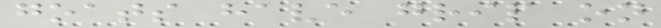goats have grip on
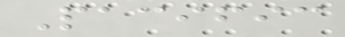Pacific
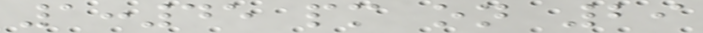1:45 pm on 29
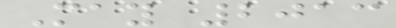May 2013
